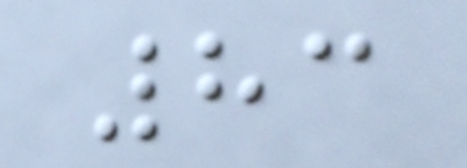83
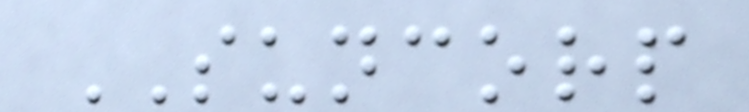SUNCORP
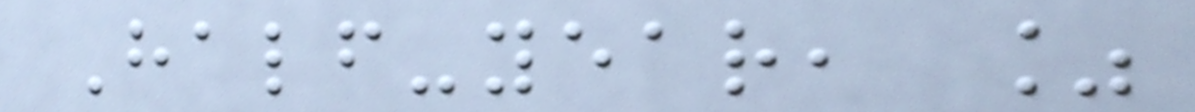Half-year, %
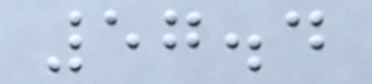57.4
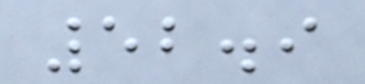52.9
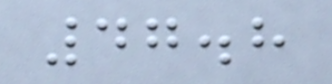47.8
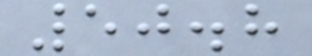50.8
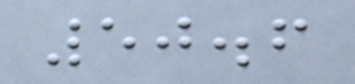50.6
